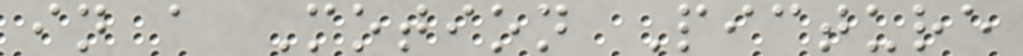in a Motion Picture
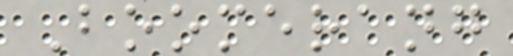Boomerang
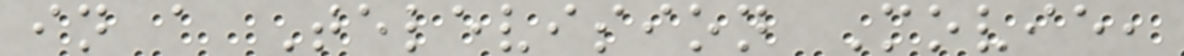in a Television Movie,
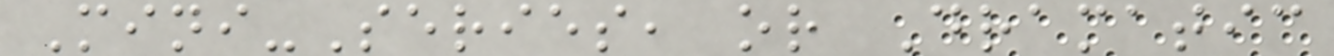Mini-Series, or Dramatic
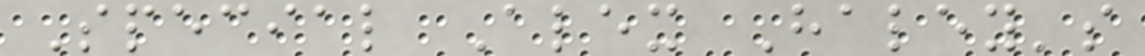Special Alex Haley's
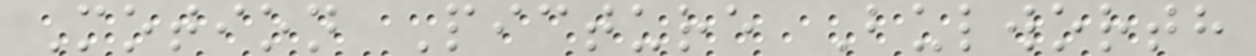Motion Picture Bulworth
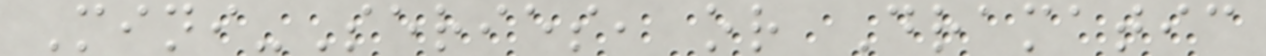Mini-Series, or Dramatic
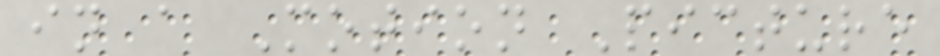in a Motion Picture
